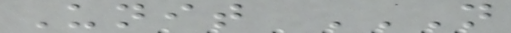Unit N
